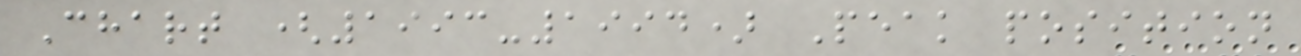Chart (1993-1994) Peak position
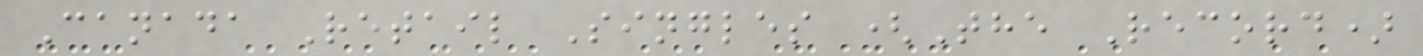Canada Retail Singles (The Record)
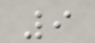9
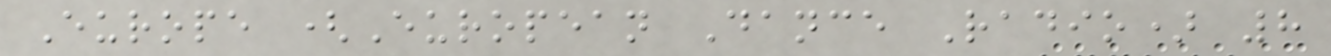Europe (European Dance Radio) 8
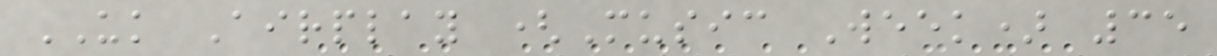UK Airplay (Music Week) 35
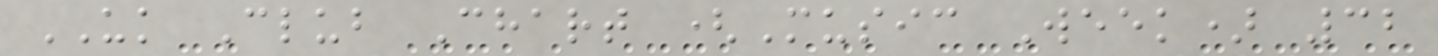UK Club Chart (Music Week) 32
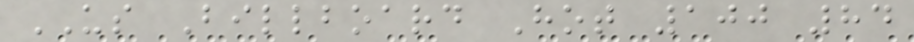US Billboard Hot 100 84
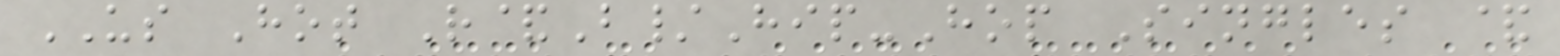US Hot R&B/Hip-Hop Singles &
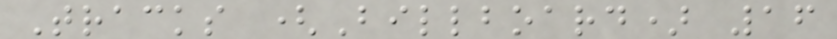Tracks (Billboard) 16
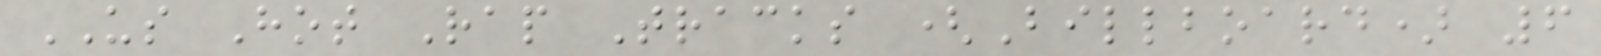US Hot Rap Tracks (Billboard) 6
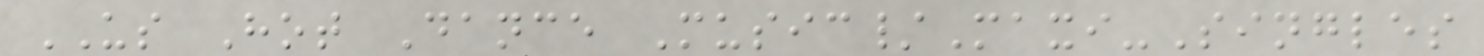US Hot Dance Music/Maxi-Singles
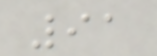91
